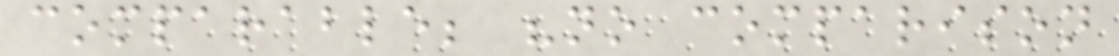comparable; "no comparison
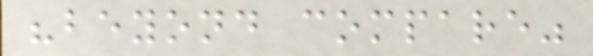"beyond compare"
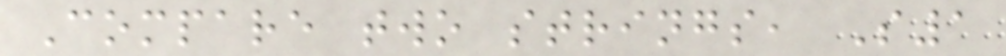Compare two strings, S1
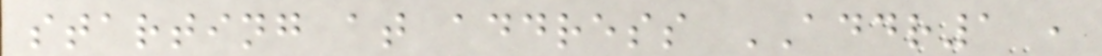starting at address ADDR1 ,
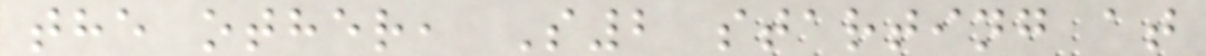the other, S2 starting at
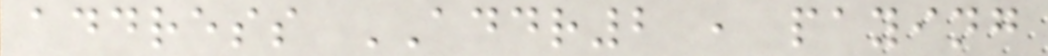address ADDR2 , paying
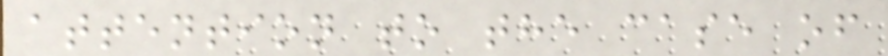attention to the case of
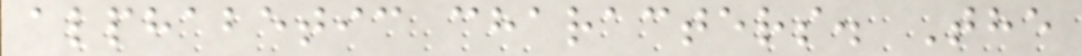alphabetic characters. The
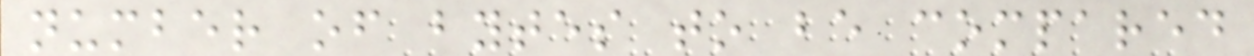number of bytes to be compared
